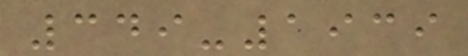349-1939
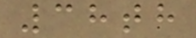38th
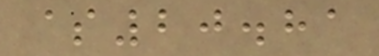$20.81
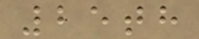25th
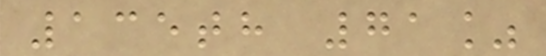135th 71%
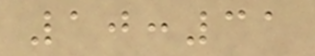10:31
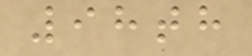98th
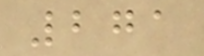271
